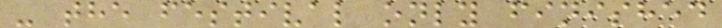- the festival only finished
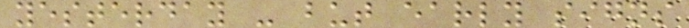yesterday - but early signs
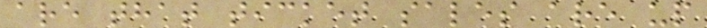are that ticket sales are up
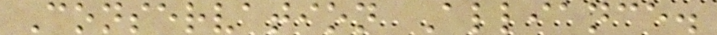Conservation Alliance.
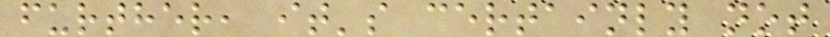further, it's certainly not
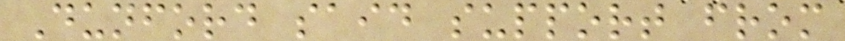Dunford said support from
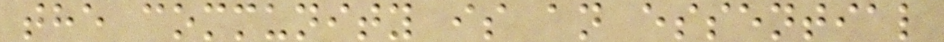the community is an essential
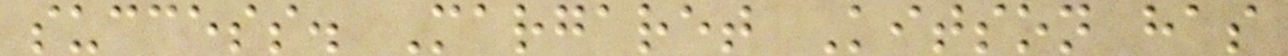success. Margaret Kitson has
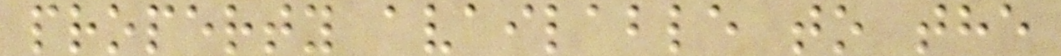property available to the
